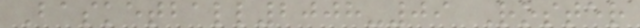Basketball2008-09 Roster
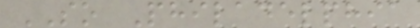SO Philadelphia
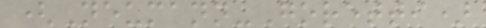(Neumann-Goretti)
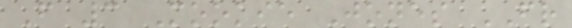F 3 Mookie Jones FR
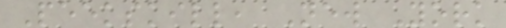Peekskill, New York
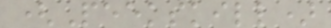(Peekskill)
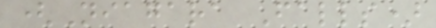(Niagara Falls)
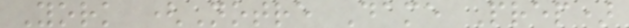York (Notre Dame Prep)
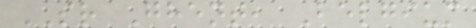SR Ghent, Belgium
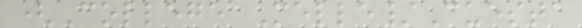(College Melle/Cuesta
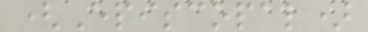(Episcopal)
